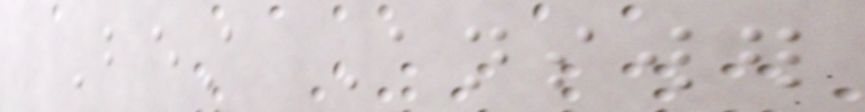Best Answer
